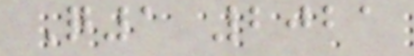Q1 2021
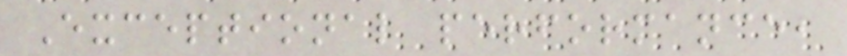Exceptional performance,
